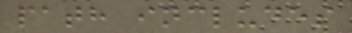path includes
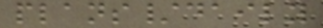plans/daily
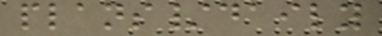plans/daily
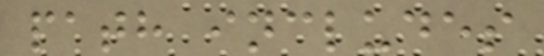path includes
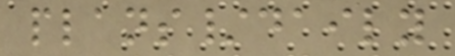plans/daily
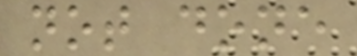not done
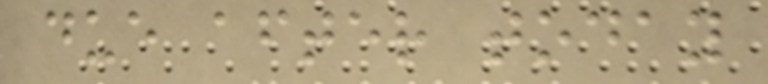due after today
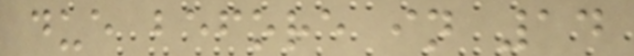due before in 14
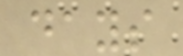days
